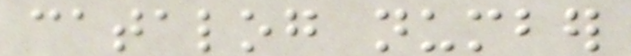catalog number
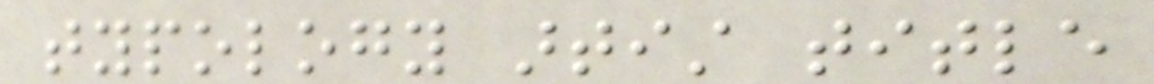typology artist title
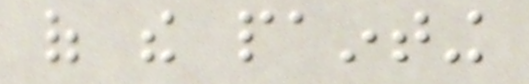of the painting
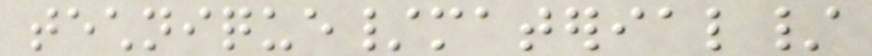technique/material/
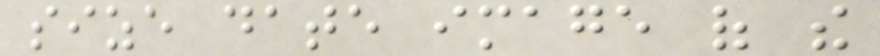size date image of the
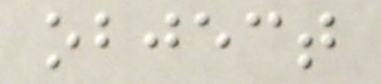object
